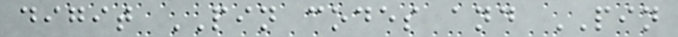digit PIN codes and PIN
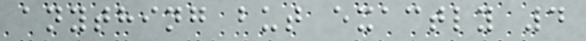anything but exactly 4
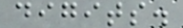digits.
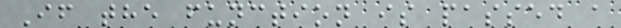If the function is passed a
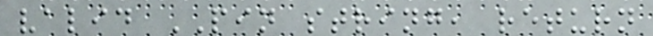valid PIN string, return
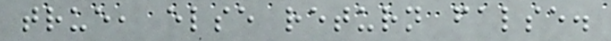true, else return false.
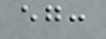eg:
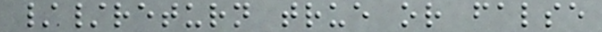//return true or false
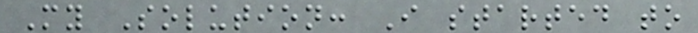My Solution: I started to
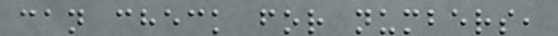can check for numbers,
